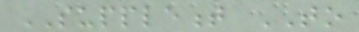SUPPLEMENT TO
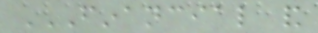FINANCIAL AND
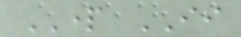PART II
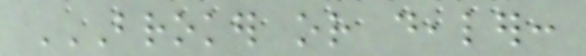BROKER OR DEALER:
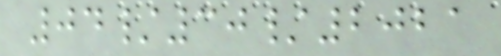04/30/2021
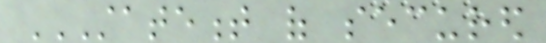STATEMENT OF SECURED
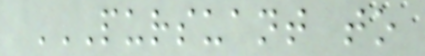PURSUANT TO
